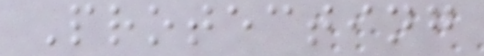Protecting
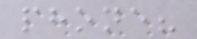phone?
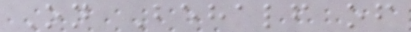On Behalf of
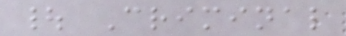| Criminal
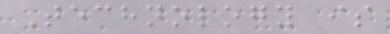Technology is
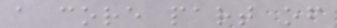a core part of
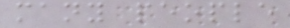many people
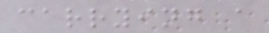carrying a
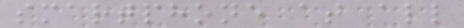smartphone at all
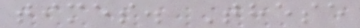times. These
